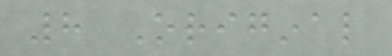8 Original
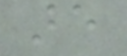are
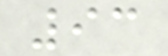93
